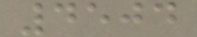4504
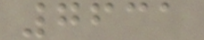7631
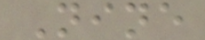Nine
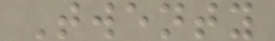Twenty
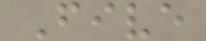Five
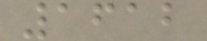1612
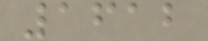1612
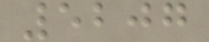5207
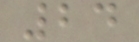24
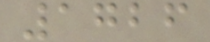1726
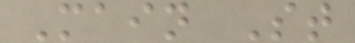Main St
